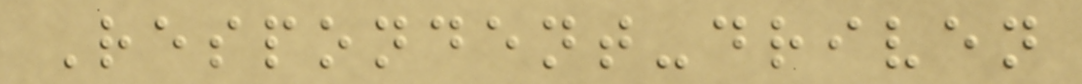Respondent-driven
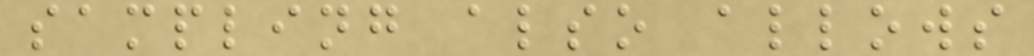sampling also allows
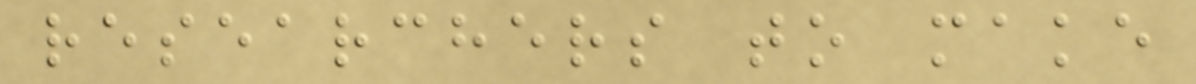researchers to make
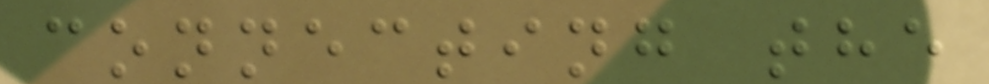connecting the
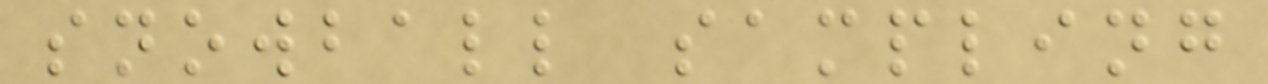snowball sampling
